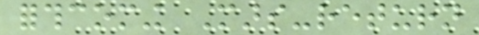forthcoming Mars-return
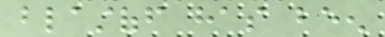blastoff has been
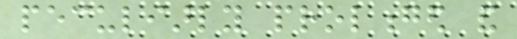peculiarly prolonged and
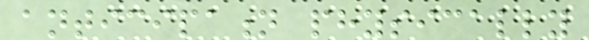anticipation physically
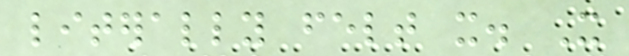literally felt it. It
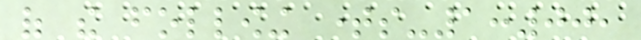of the following times-1:00,
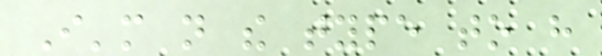I'm not the type to have
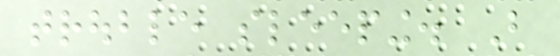trouble sleeping. But
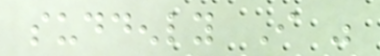suddenly I was
